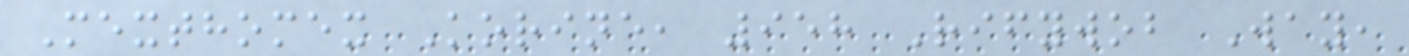Mexthomex Korine, 958 Rifywob Way,
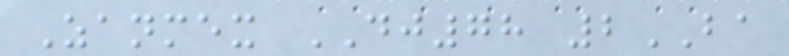Zanmex DJ78 2BA
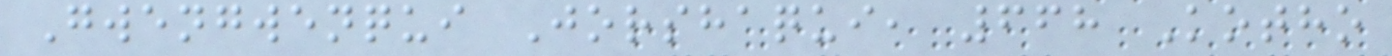Gwengwenqui Jorshaqui, 668 Kotho
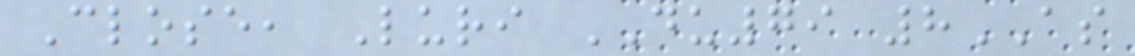Close, Luri DU79 8AS
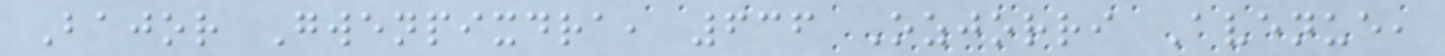Bajor Gwenpixdra, 636 Ozjorri Avenue,
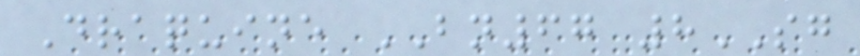Draquine BN67 8SG
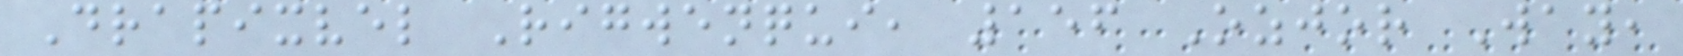Drapixvel Rigwenqui, 156 Ozjor Way,
